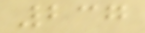237
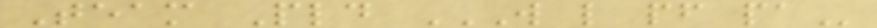Team Pld W L PF PA
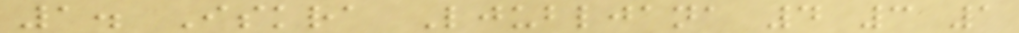1. Iskra Ljubljana 4 3 1
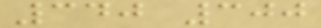340 300
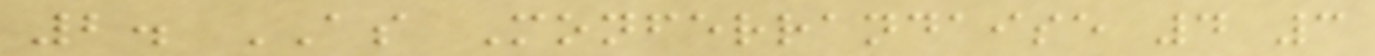2. AS Monferrandaise 4 3
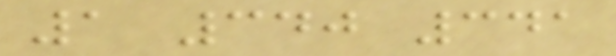1 340 341
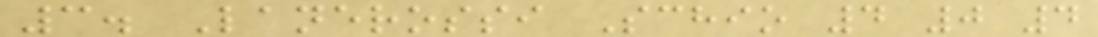3. Lanerossi Schio 4 0 4
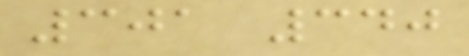301 340
